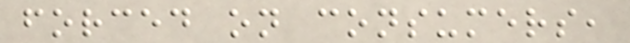forced on consumers,
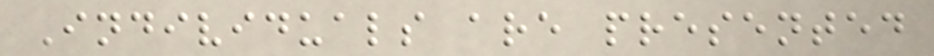Individuals are presented
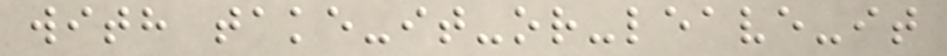with take-it-or-leave-it
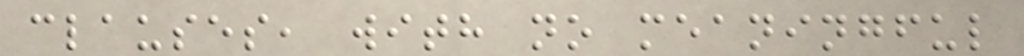clauses, with no meaningful
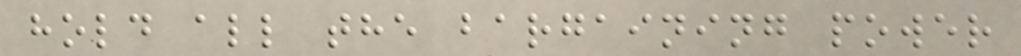hold all the bargaining power
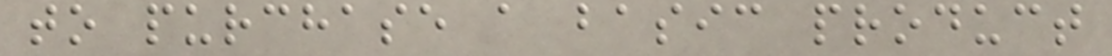to purchase a basic product
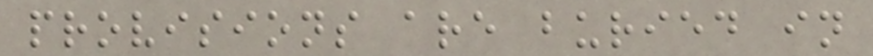provisions are buried in
